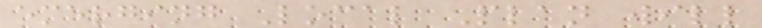emerging Local Plan will
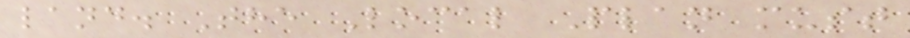land. The Local Plan must
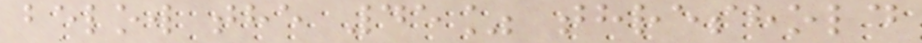below the 45% threshold
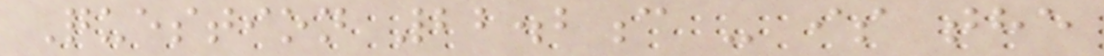Question 22.2c - is the
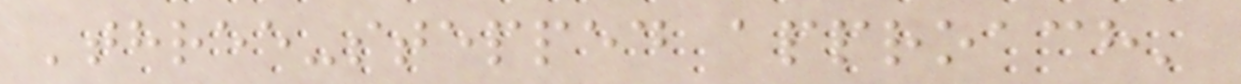'three-stepped approach'
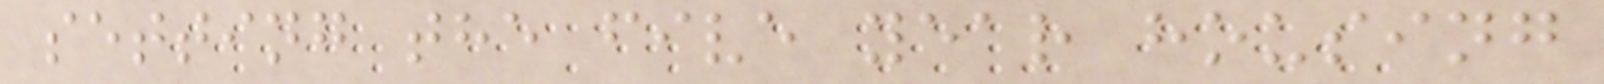setting the five year housing
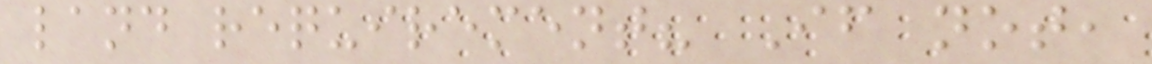land requirement? If not,
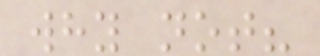why not?
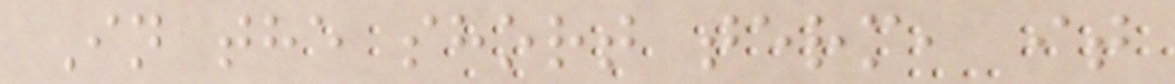In the short term, it
